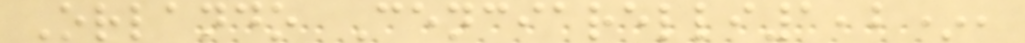Orlando Cenciarelli1,2*,
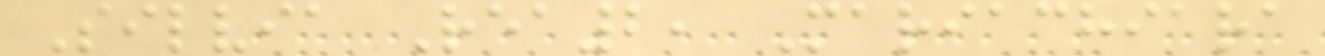Silvia Rea2, Mariachiara
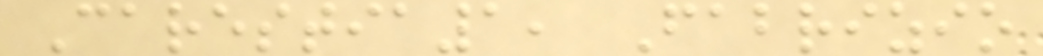Carestia1, Fabrizio
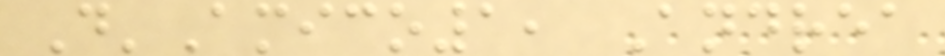D'Amico1, Andrea
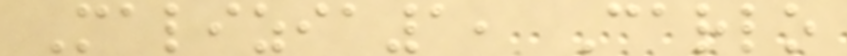Malizia1, Carlo
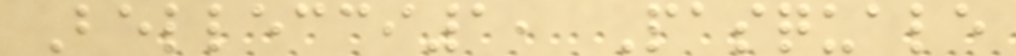Bellecci1, Pasquale
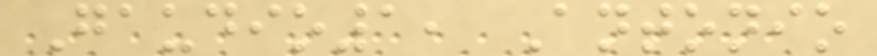Gaudio1, Antonio
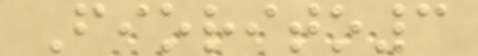Fiorito3
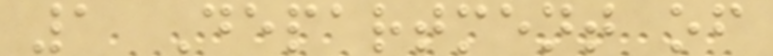1 Department of
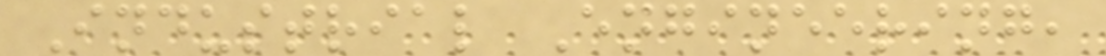Industrial Engineering,
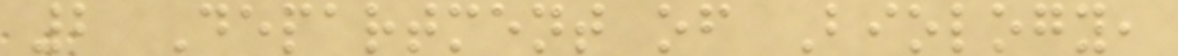2 Department of Biology,
